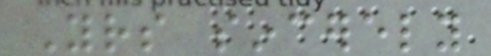Yours sincerely
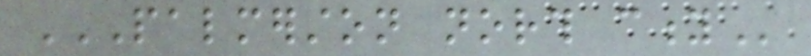PALMERSTON NORTH CITY
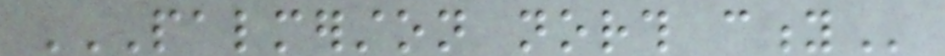PALMERSTON NORTH CITY
